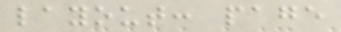layout: page
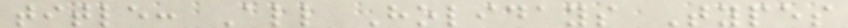title: All Holidays Types
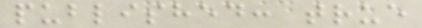published: true
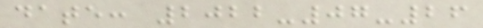date: 2022-07-26
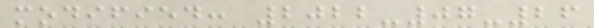modified: 2022-07-26
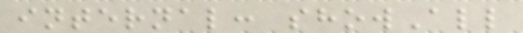internal: showAll
